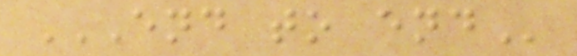END TO END
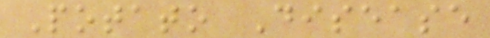Potato Disease
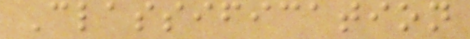Classification
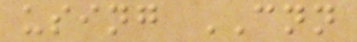using CNN
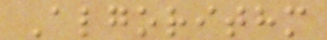Algorithm
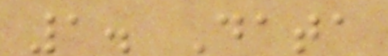1. Data
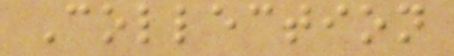Collection
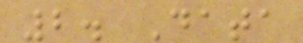2. Data
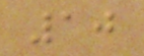10
